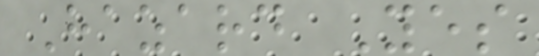Hazard Yes
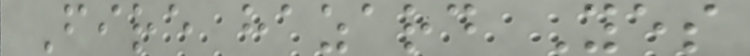Fire hazard Yes
